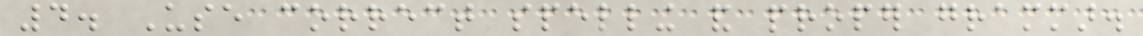4. Use correct spelling and proper grammar.
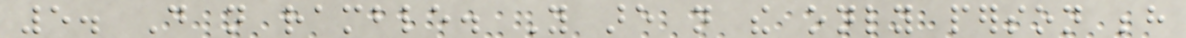5. Do not ramble. You are not the only person behind
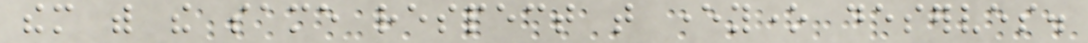them with the same respect that everyone deserves.
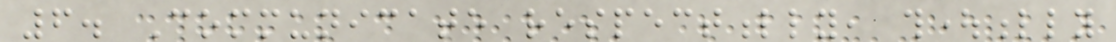6. Communicate respectfully, thoughtfully
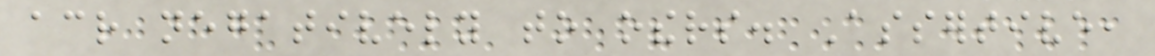across negatively to others. Assertive,
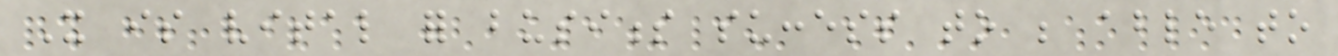It is vital for business success to be able to
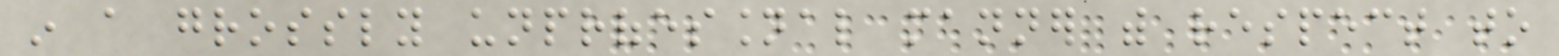in a grossly unprofessional manner with respect to
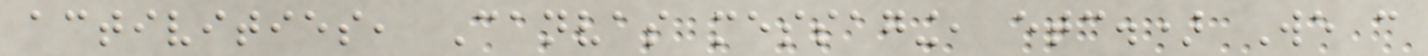activities, Canvas messaging, etc.) We can
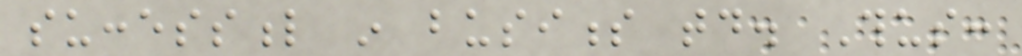successful in business today. Thus:
